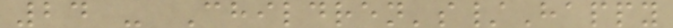24 - Children's/Happy
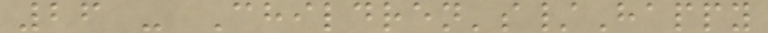26 - Children's/Happy
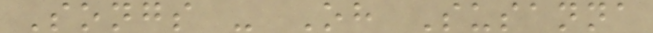Songs - Oh Susanna
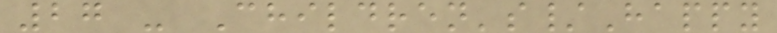27 - Children's/Happy
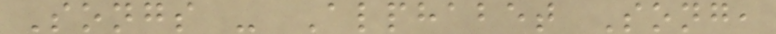Songs - Alphabet Song,
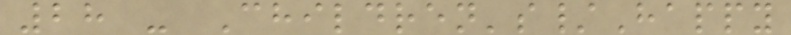28 - Children's/Happy
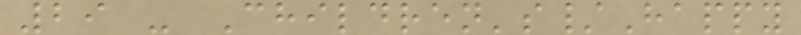29 - Children's/Happy
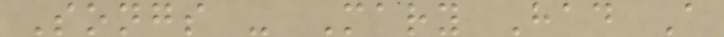Songs - Mary Had A
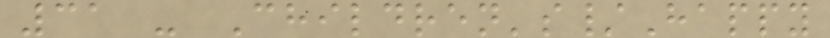31 - Children's/Happy
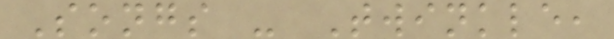Songs - Twinkle,
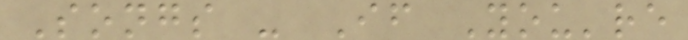Songs - If You're
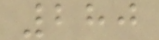280
